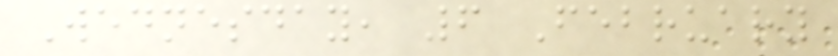Wednesday, 6 February
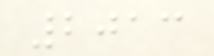2013
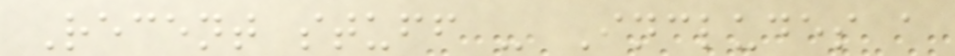Recent stuff - Includes a
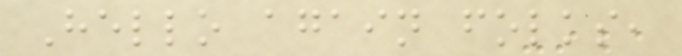Hello again folks,
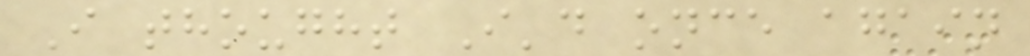I thought I'd once again
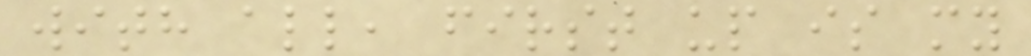with all, first up is my
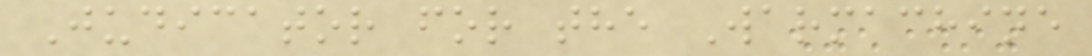Judicator for the Warmachine
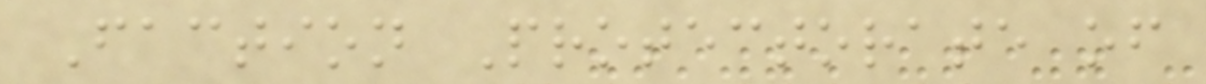Faction Protectorate of
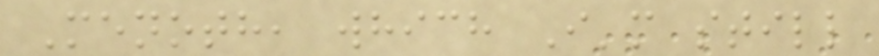Menoth, which I'm still
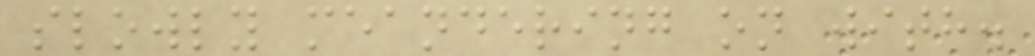slowly meandering on with.
